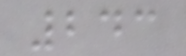243
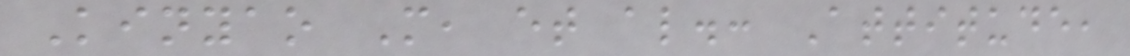Kinyao M, et al.: Attitude,
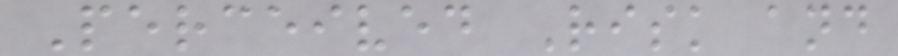Perceived Risk and
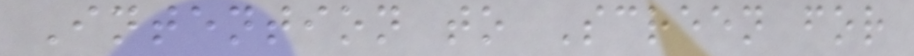Intention to Screen for
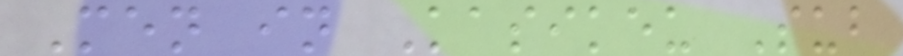Men in Kasikeu Sub
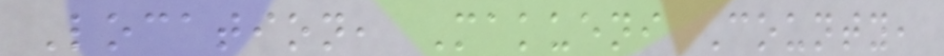Location, Makueni County,
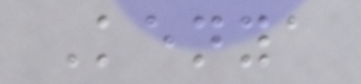Kenya
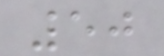50
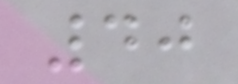40
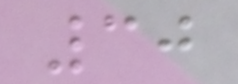30
